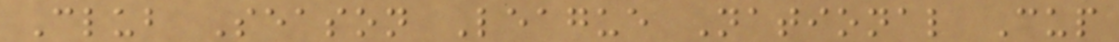Club Season League National Cup
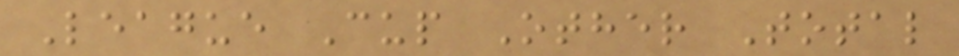League Cup Other Total
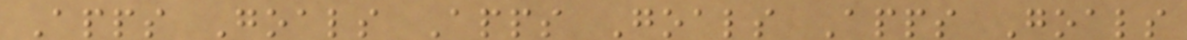Apps Goals Apps Goals Apps Goals
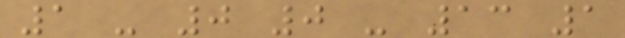1 - 0 0 - 13 1
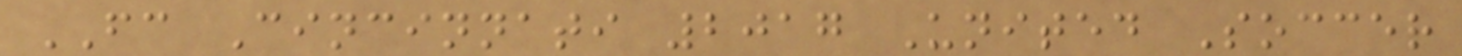FC Cincinnati 2017 United Soccer
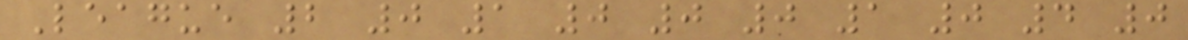League 2 0 1 0 0 0 1 0 4 0
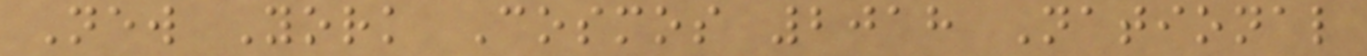New York Cosmos 2018 National
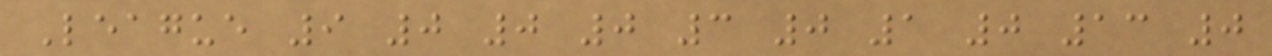League 9 0 0 0 3 0 1 0 13 0
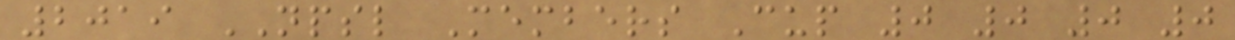2019 NPSL Members Cup 0 0 0 0
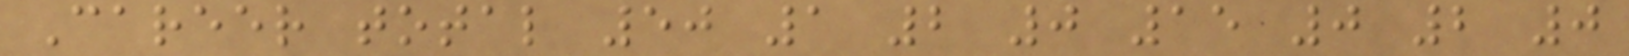Career total 50 1 2 0 15 0 2 0
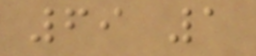69 1
